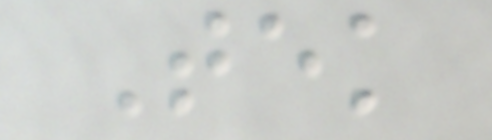Tek
